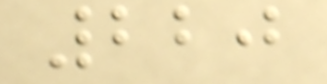220
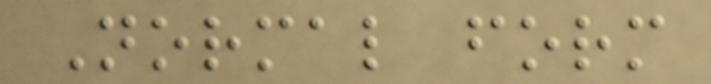Normal form
